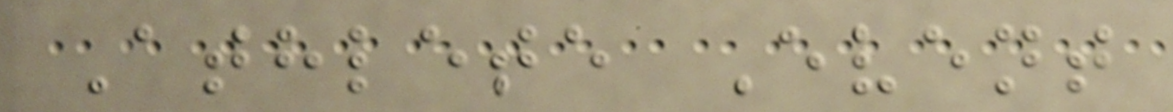Athlete Event
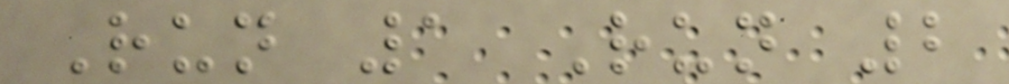Run 1 Run 2
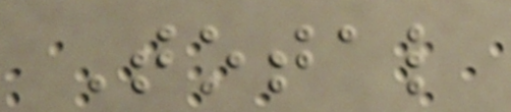Total
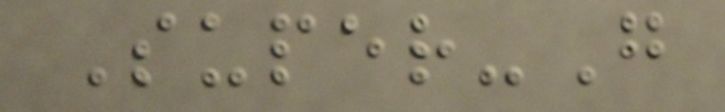Super-G
